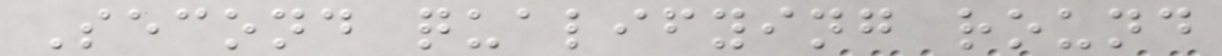Second qualifying round
